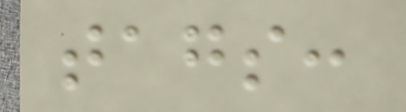tags:
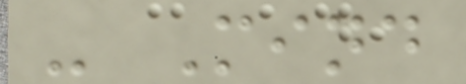- Mind
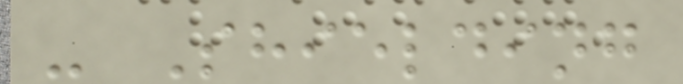- Shielding
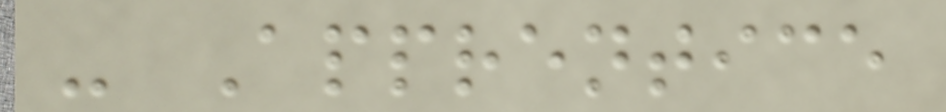- Apprentice
